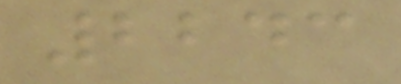2243
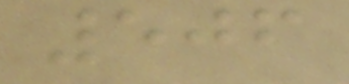506
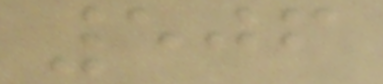506
